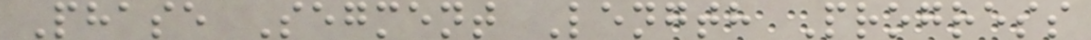Phase Segment Length Progress
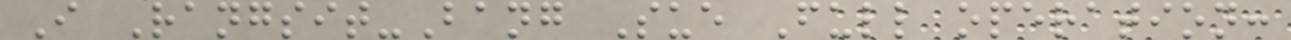I Rangsit-Bang Sue Full operation:
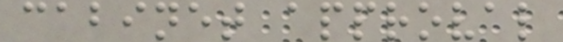cabinet approval
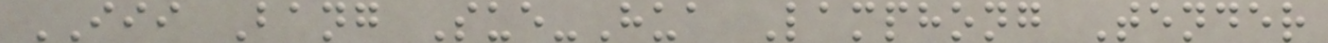III Bang Sue-Hua Lamphong Tender
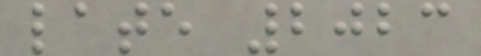late 2023
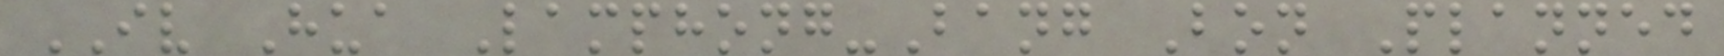IV Hua Lamphong-Bang Bon Planned
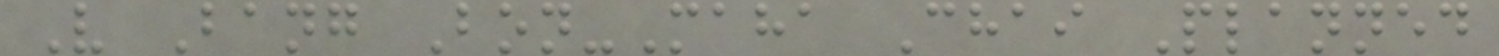V Bang Bon-Maha Chai Planned
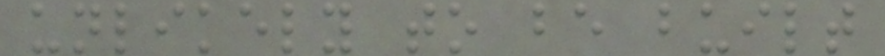unlikely to be built
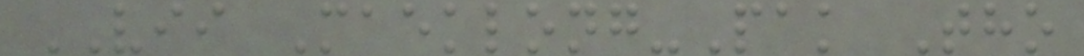VII Maeklong-Pak Tho
